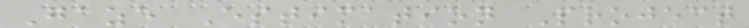Gaze Estimation Project
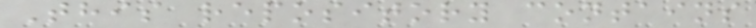This repository contains
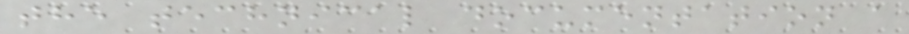the technical documentation a
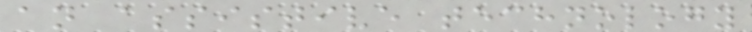an assistive technology
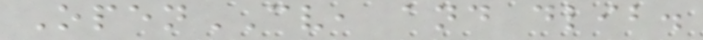OpenCV, and dlib.
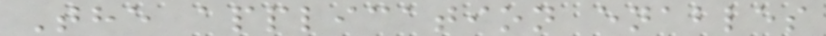The application enables
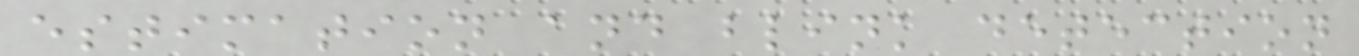estimation and blink detection
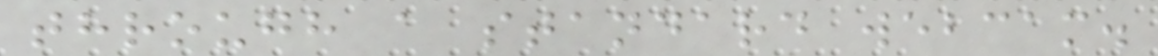through a standard webcam.
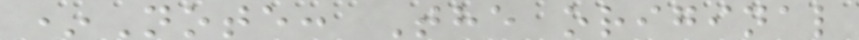*Note: The original
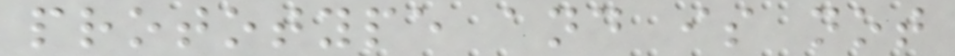prototype and is not
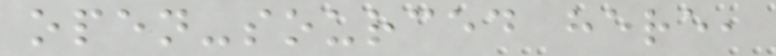open-sourced here,
